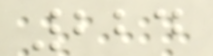224
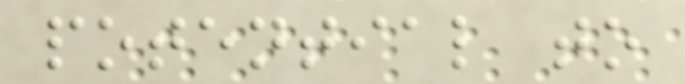potential to
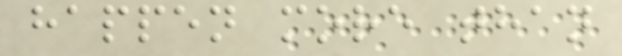happen more than
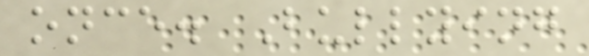once. Bullying
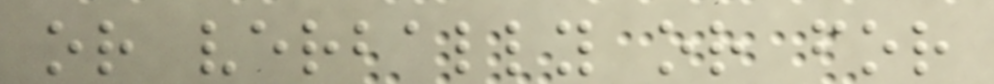or verbally or for
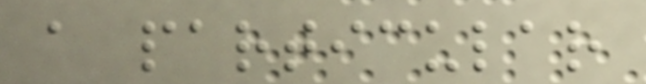a particular
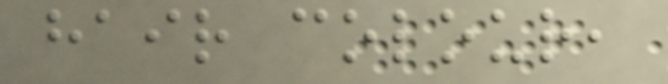hair colour,
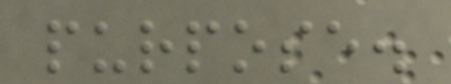purpose.
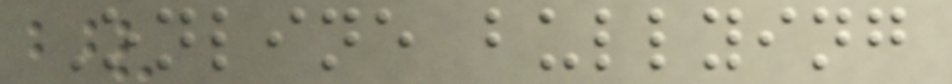Online bullying
